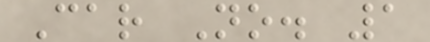Car No. 1
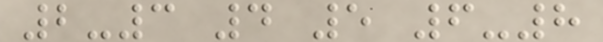2-3 4 5 6-8
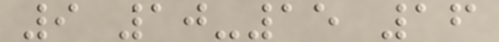9 10-15 16
